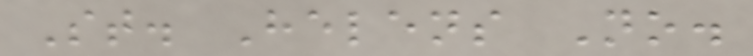St. Helens No.
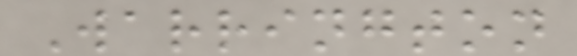Warrington
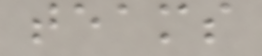teams
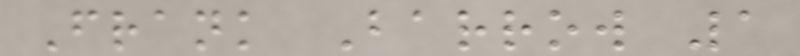Frank Barrow 1
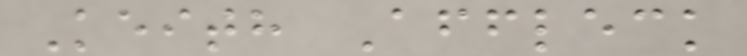Keith Affleck
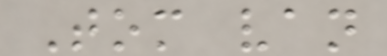Tom van
